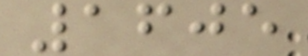1605
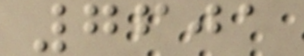7601
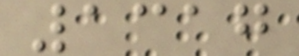1317
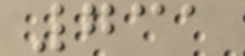731
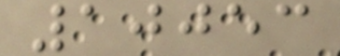10053
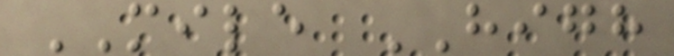MILE HIGH
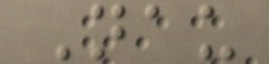Nau
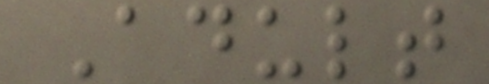Adult
